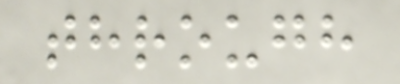through
